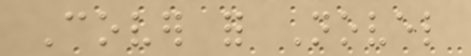Cover for Novel
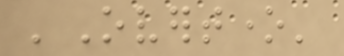'Overtone'
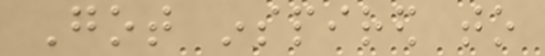Got inspired to
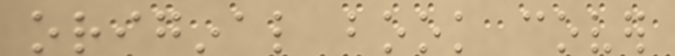original book cover
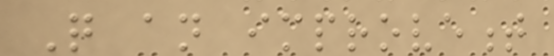Quite an improvement
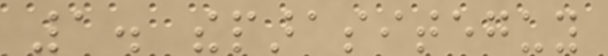1. theparasiteguy
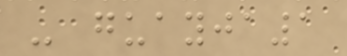- guayja1
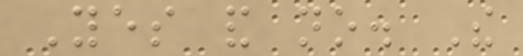Yes and no. The
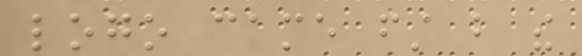logo came first but the
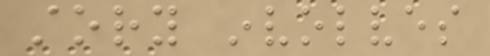story involves
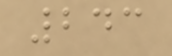243
